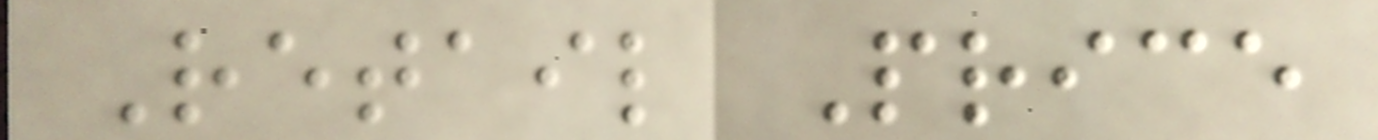Retail Price
